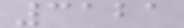3121
